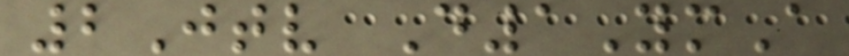2Jtv D1YmA
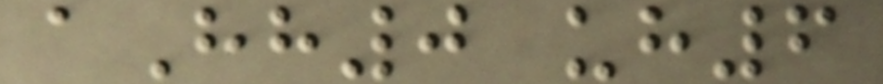aHh0 uh6
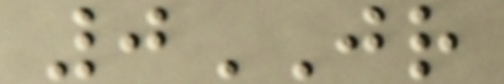0JR
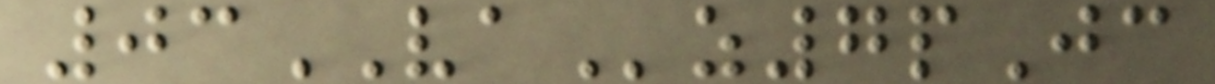03VAz7pJc
